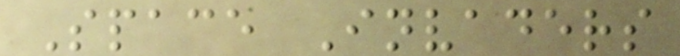Space Invaders
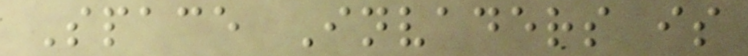Space Invaders is
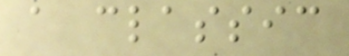a classic
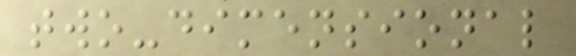two-dimensional
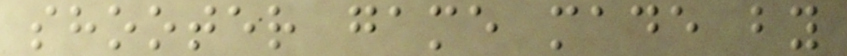shooter game made by
